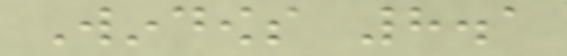Windows 8.1
